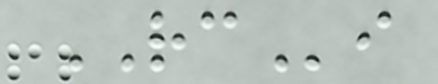RCi
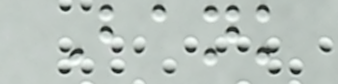Bank
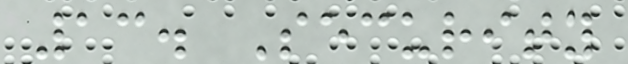13. Security
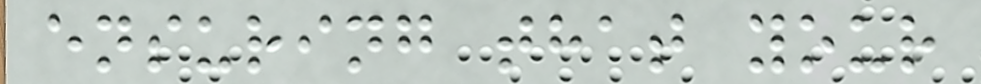ensuring that your
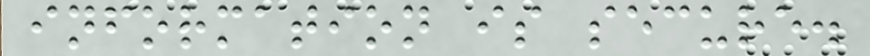information is secure.
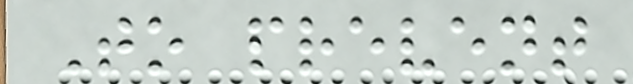To prevent
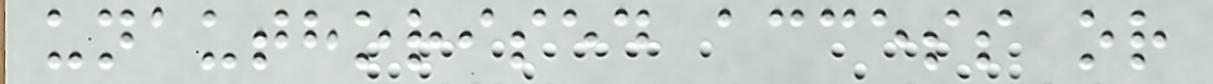unauthorised access or
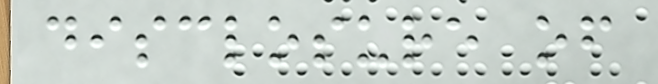disclosure of
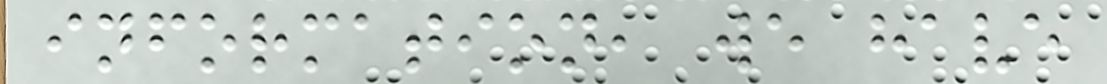information, we have
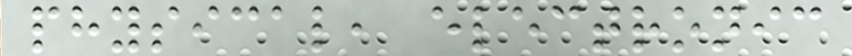physical, electronic
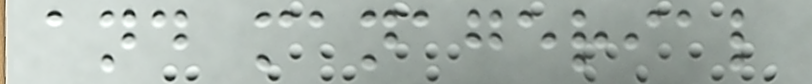and managerial
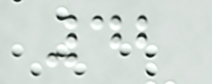42
